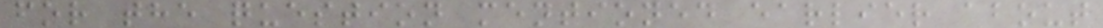for the question mentioned earlier about
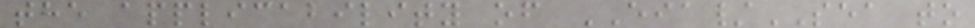the applicability of EIA/SEA to
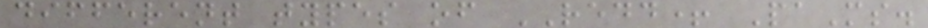different types of REDD+ PaMs.
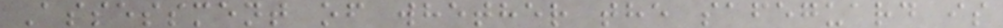Assessment of whether the safeguard is
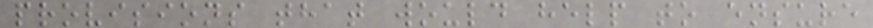provisions that would help to ensure
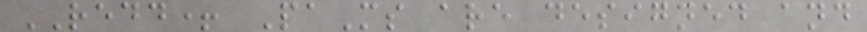REDD+ PaMs are designed and
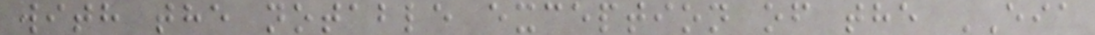with the notable exception of the EIA
